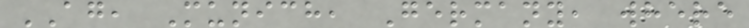AG, Munich, Germany, where
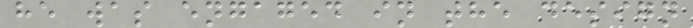he was engaged in the design
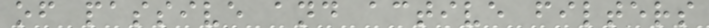of passive and active filters
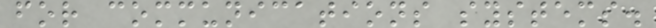for communications systems.
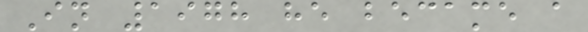In 1978 he became a
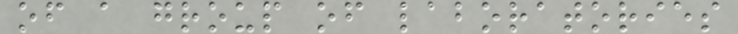of a group of laboratories
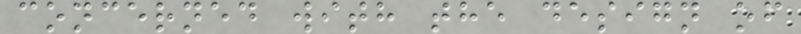concerned with the design of
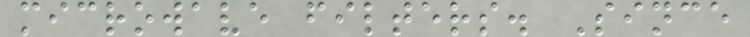microwave filters. Since
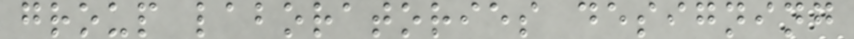group laboratories designing
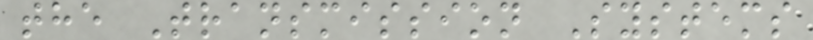the Transmission Systems
